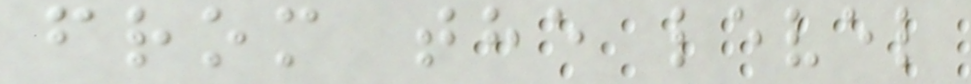from the level
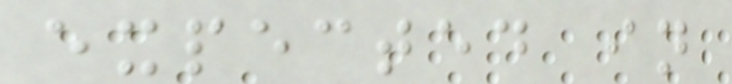expected in
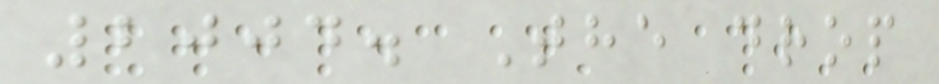2004. The drop
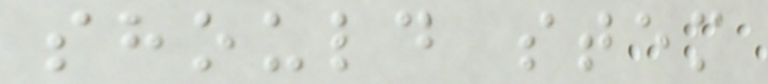should stem
